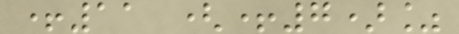+11 (+7)%
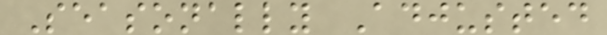Seasonally Adjusted
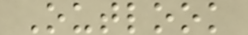Outlook
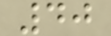40
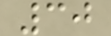30
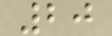20
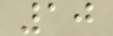10
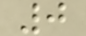0
